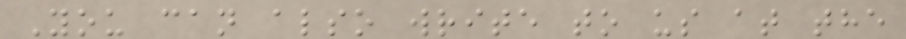You can also write to us at the
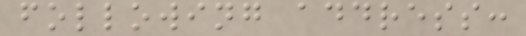following address:
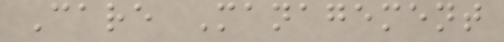Care Management
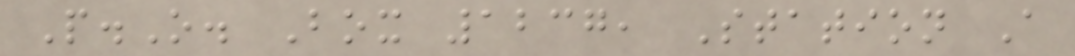P.O. Box 1237, Station A
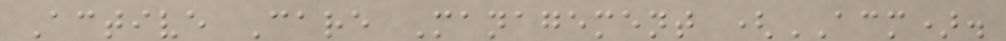Active Care Management (ACM).
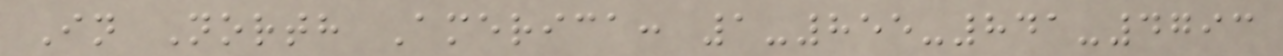In North America: 1-855-841-4793
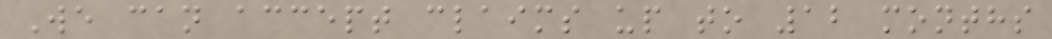We can accept claims up to 12 months
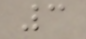3
